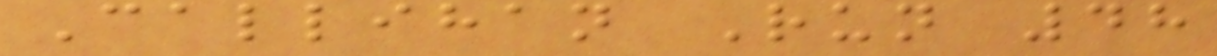Callihan Run 48
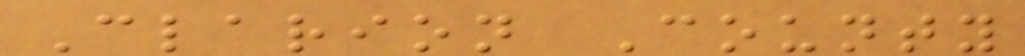Clarion County
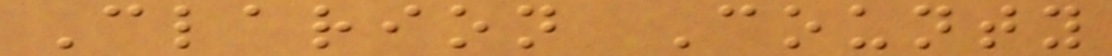Clarion County
